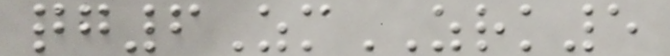qg6ZmZRK5
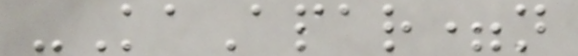-KaApar=n
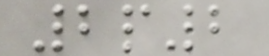2p2
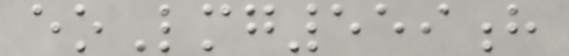eoLmg559h
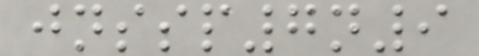jnssp7n9
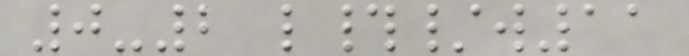0-2 l#/w11
